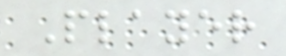Player
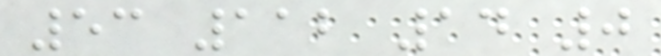53 112 14 0
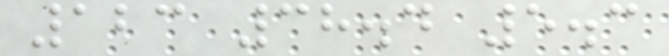123 38.4 5.3
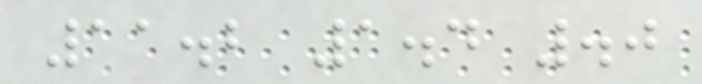11.2 1.4 .0
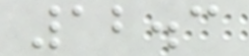12.3
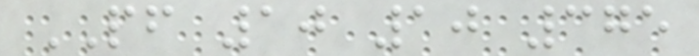PF 10 10 375
